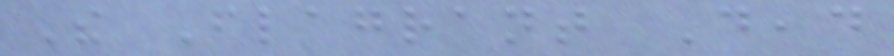The Flagrant Dead
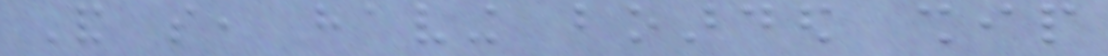And so, having boarded ship
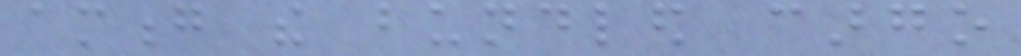among the bundled cargo
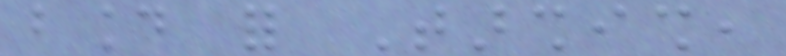bound for Tarshish,
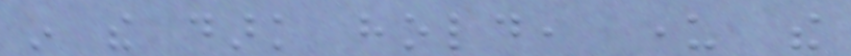in the dark hold, under the
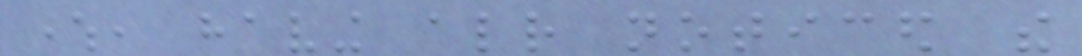where, having already noticed the
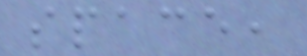space,
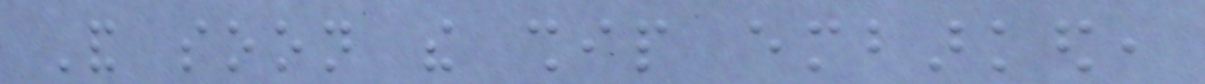And soon the ship embarked,
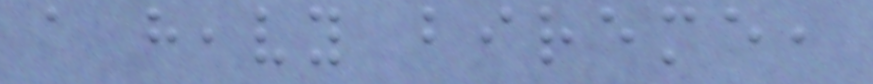a heavy bireme,
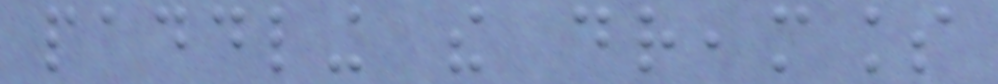paddling the dreamless
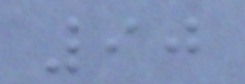90
